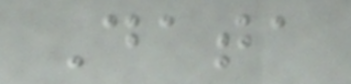Data
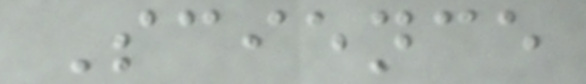Science
